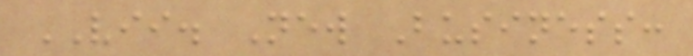VII. New Business:
